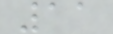11
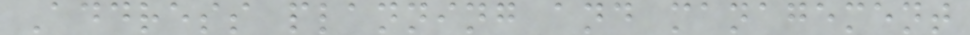Address planning and management
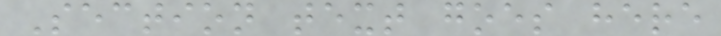Section text goes here
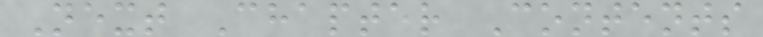Next Chapter Contents
